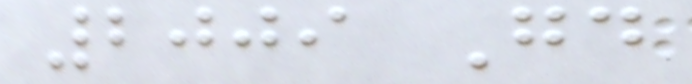2009 Good
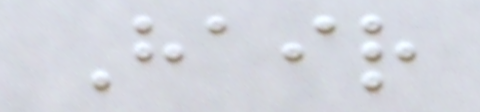Hair
